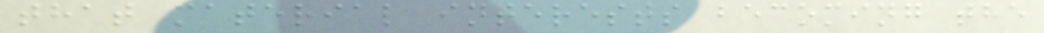that material interests becoming the
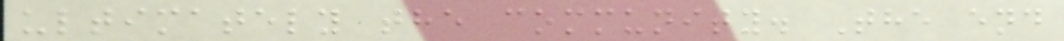ultimately the community. The end
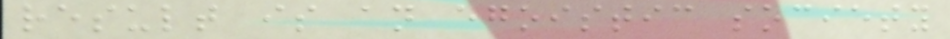result is an egoistic society
